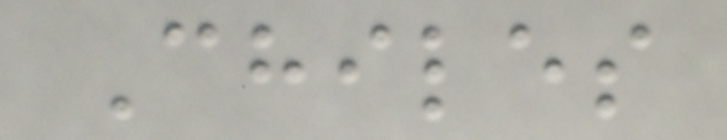Chiles
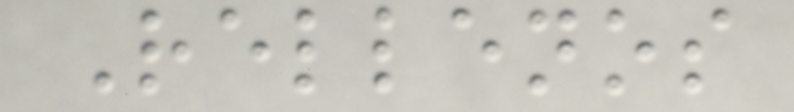Rellenos
